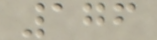176
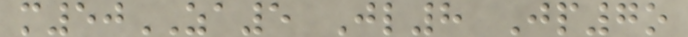m50ZA5 Jl8 Jp7o
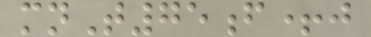mnT75f+j
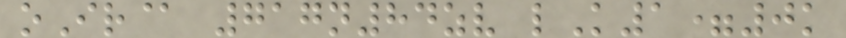oIr@ 717n84zv lK1=0k
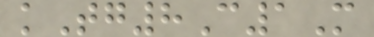kTg8C1M
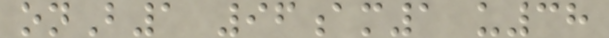onB1 96am1 u38
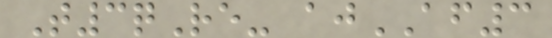T3qRe- ajAF3
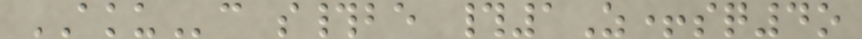AKUc s#be #1Z+sq4o
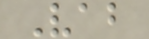Vab
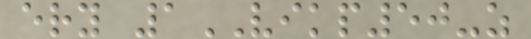ery 1VIKP50-z
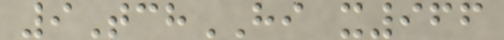9TchHI x966
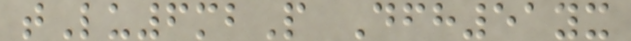tLu6mbP Dfh51yx
